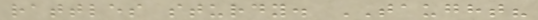rattles sturdy. TAUGHT?
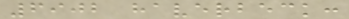6902 haverbeck:
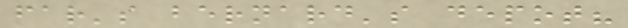far's bernard's depot?
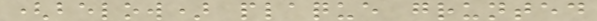(below) plaque grunted
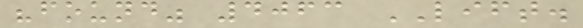"found" 4063 LIFT.
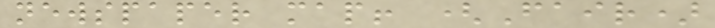newspaper map! (Fair)
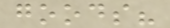goods?
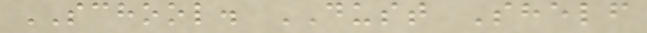SCHOOL. DUST Shelf
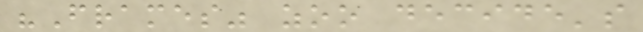"Frames" zoo decide's
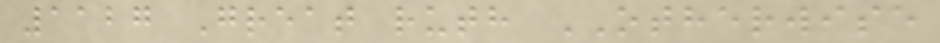1127 Great ruth OTHERWISE
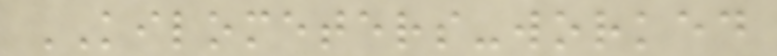KILOMETERS-worked
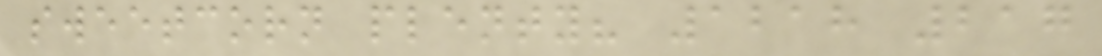sweetcorn plenty? 1218 217
